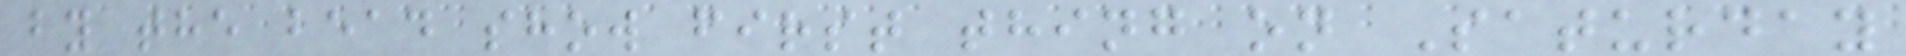by the bead show first thing on Saturday
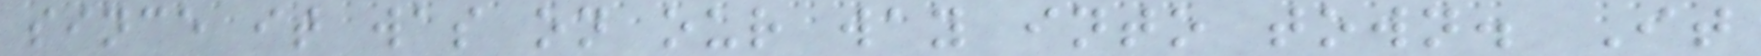since it was on our way into town. It
